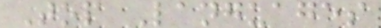Top Languages
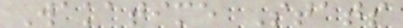Wakatime Stats
